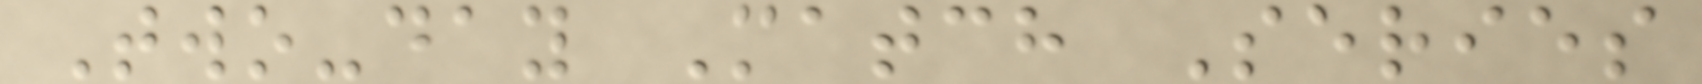Two-day Match Series
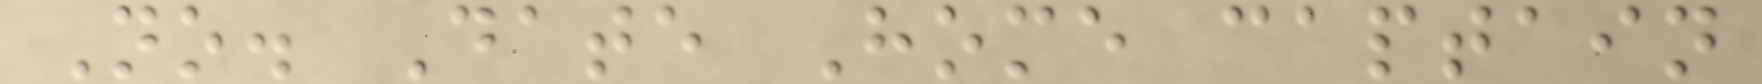No. Date Home captain
